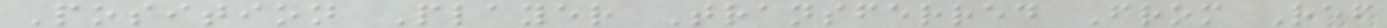Position Player Transferred From Ref
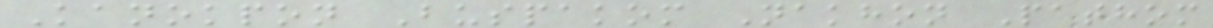Kanokpon Buspakom Nakhon Pathom
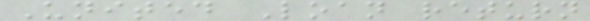United Loan return
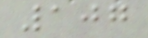107
